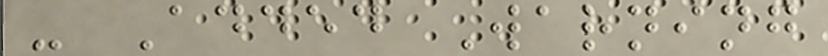- Added Warning
